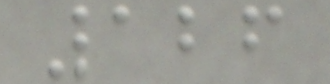126
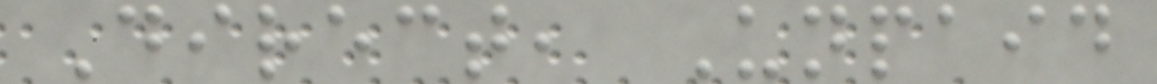Direct, Unpaid
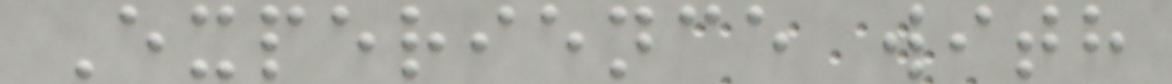Experience with
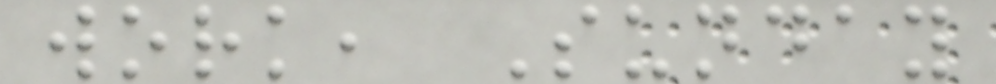work, Sunday
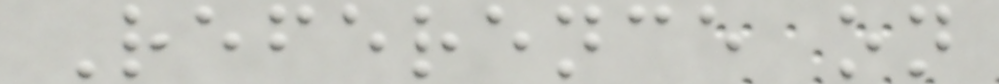Reference on
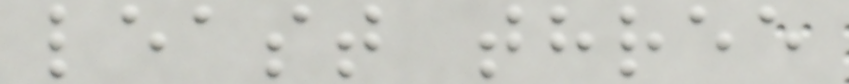least three
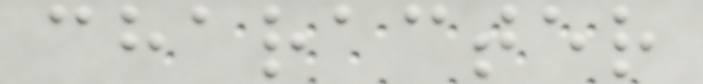character
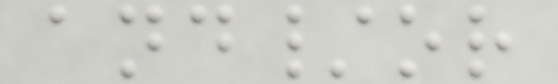and/or
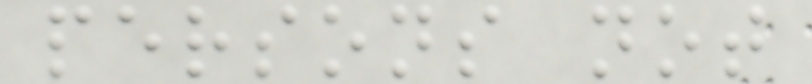persons not
